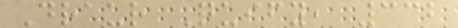Draur Quify, 332
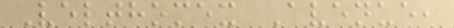Velthomex Avenue,
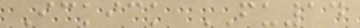Ickick FU14
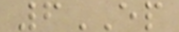6EP
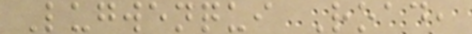Lugwenqui Road,
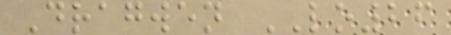Dragwen LO26
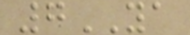7YA
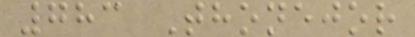783 Thonejor
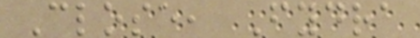Close, Fydra
